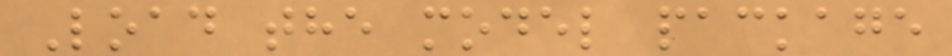Load the model package
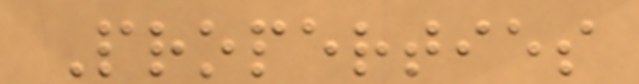Properties
